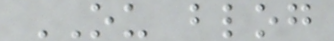OU blog
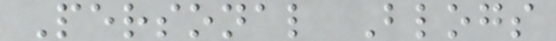Personal Blogs
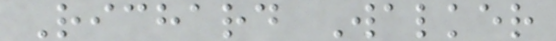Richard Walker
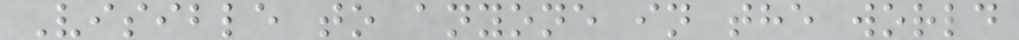Visible to anyone in the world
